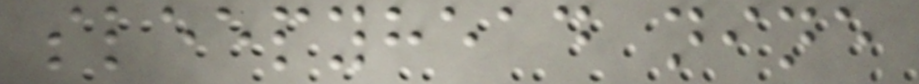sleepyhead nine
